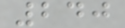240
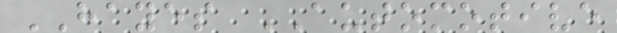HAYES AUTOMOTIVE
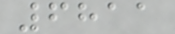6811
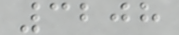3208
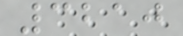3210
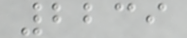2239
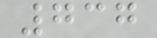737
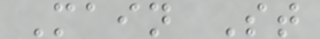Main St
